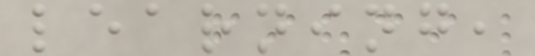learning,
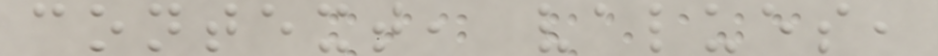context, values,
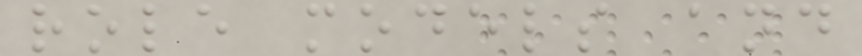role models and
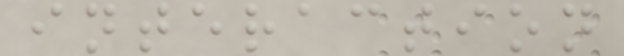interaction
